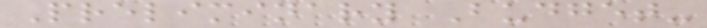Preliminary Budget-
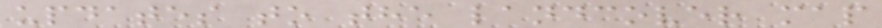updates to the landcover map
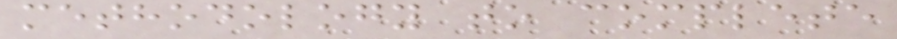methodology to complete
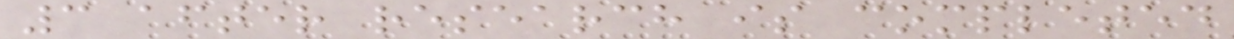3 after research is completed
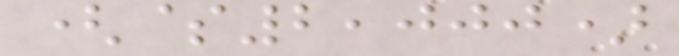($2,000)
